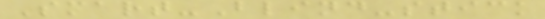Smart-Blind-stick
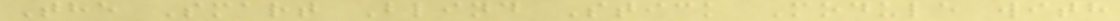The Smart Blind Stick Module with
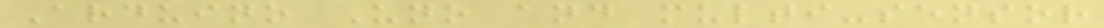Arduino Uno and multi-sensor
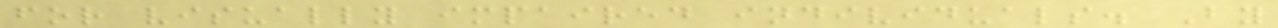for visually impaired individuals. By
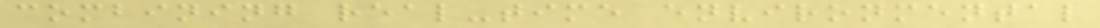combining real-time environmental
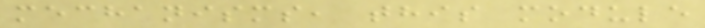mechanisms, this module
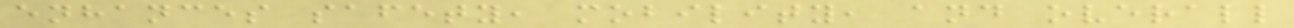enhances safety, mobility, and overall
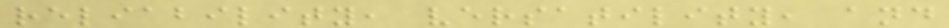reliability, versatility, and
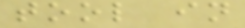tool in
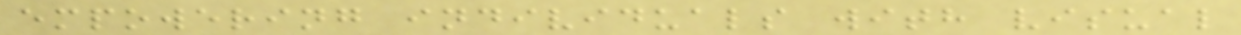empowering individuals with visual
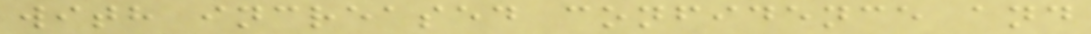with increased confidence and
